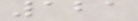121
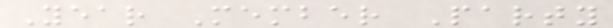Year Member Party
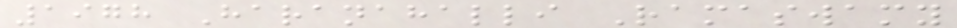1978 Haranahalli Ramaswamy
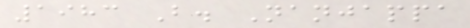1983 B. Nanjappa
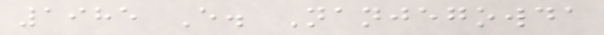1985 E. Nanjegowda
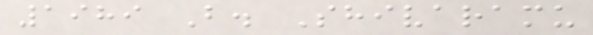1989 B. Shivaramu
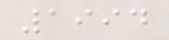1994
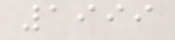1999
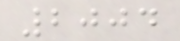2004
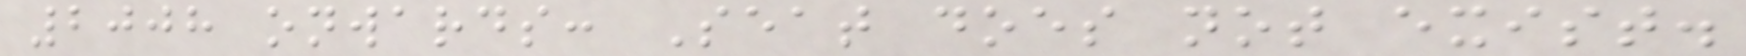2008 onwards: Seat does not exist.
